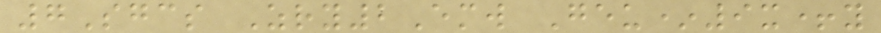7Sgcs Zry2Emw Geu*9x+y
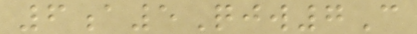6a5Qjw7C
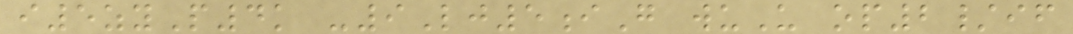i5zyP4k -9Lj5iG wuU op2/if
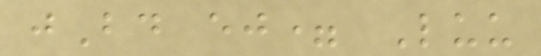jBd ej= Luu
